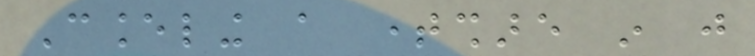Canceling a timeshare in just
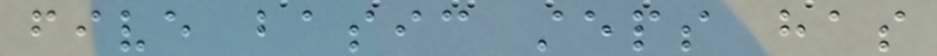five basic steps has
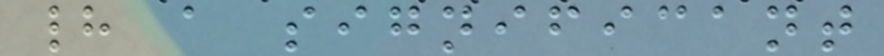had a significant
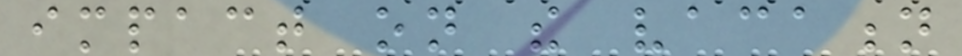impact on the vacation
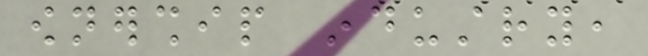ownership industry,
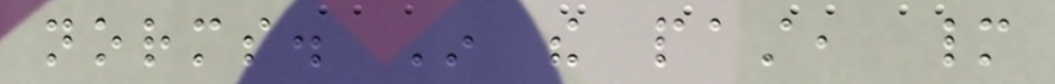norms. In the past, many
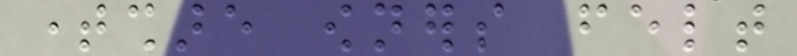timeshare owners felt
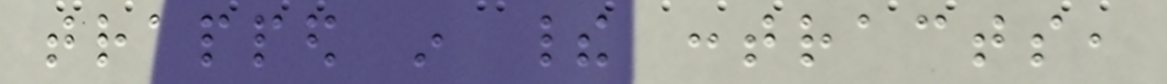trapped in their contracts,
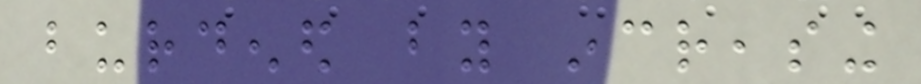burdened by increasing
